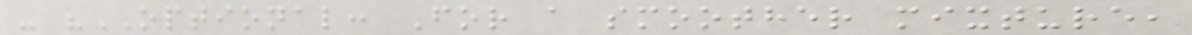- "OPTIONAL: For a smoother mixture,
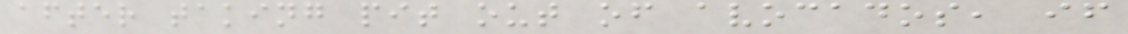after taking pit out of avocados, if
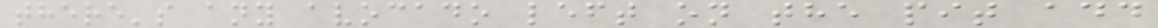there's any avocado left on the pit add
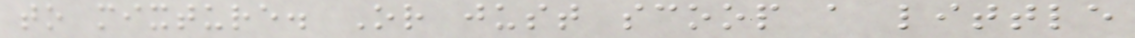to mixture. Or just scoop a little
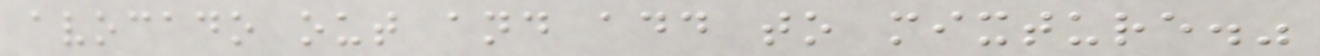avocado out and add to mixture."
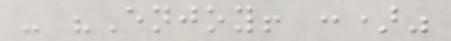- "Enjoy! :)"
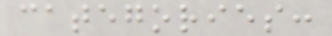categories:
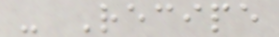- Recipe
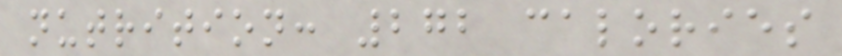nutrition: 272 calories
